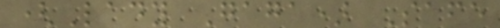(Lady Gaga) Safe
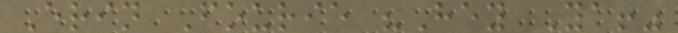Erin Fourie "Hey Ya!"
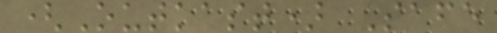(Outkast) Safe
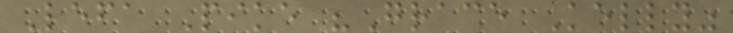Lefa Pike "Grace Kelly"
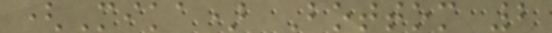(Mika) Bottom 2
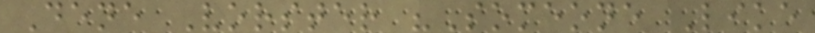Dene Vorster "Someone Like
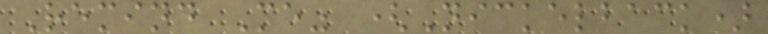Remind Me" (Nickelback)
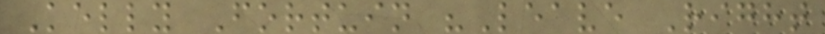Kelly Fortuin "Leave Right
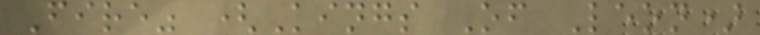Fire" (Kings Of Leon)
